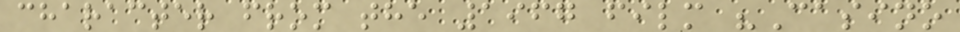character from the 1967 film "Casino
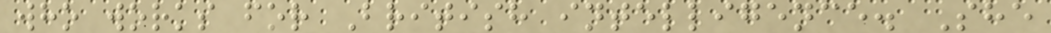who works for British intelligence. She
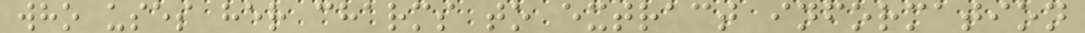who uses her charms to extract information
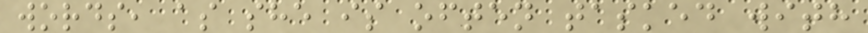words, as she is often tasked with
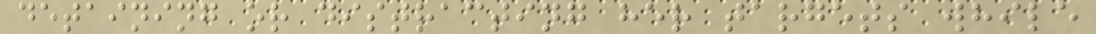detaining or distracting her targets while
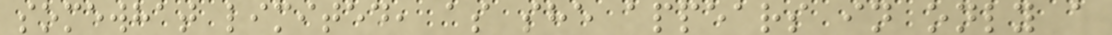somewhat limited, as she appears in only a
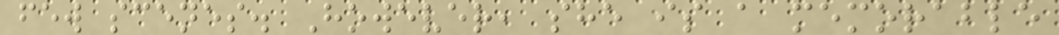few scenes. However, she is a memorable
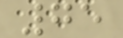75
